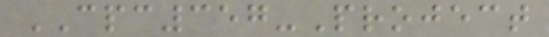CPC357-Project
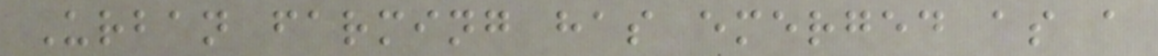Urban farming has emerged as a
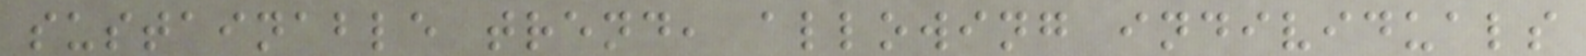sustainable trend, allowing individuals
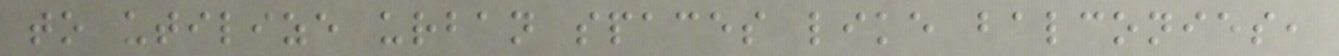to utilize urban spaces like balconies,
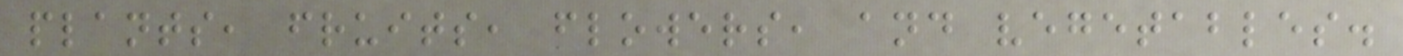plants, fruits, flowers, and vegetables.
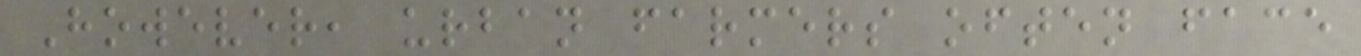However, urban farmers often face
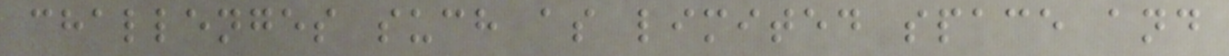challenges such as limited space and
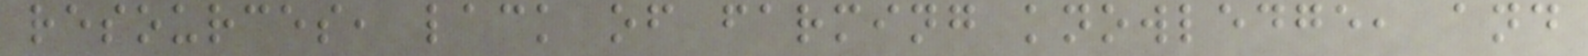resources, lack of farming knowledge, and
